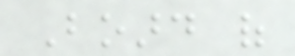Board of
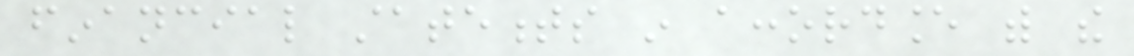financial statements in accordance with the
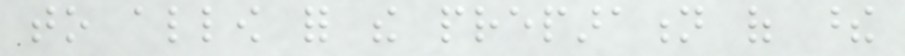to allow for the preparation of these
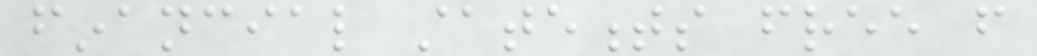financial statements free from
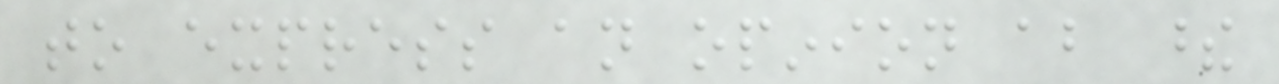to express an opinion about these
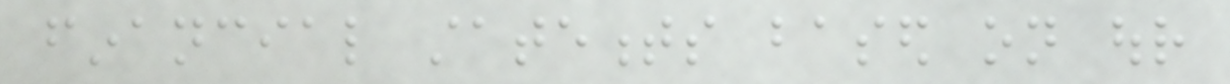financial statements based on our
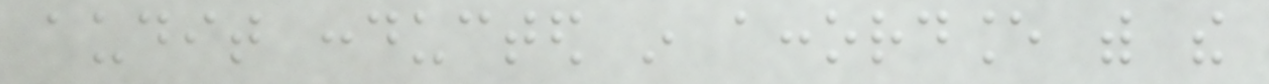audit conducted in accordance with the
